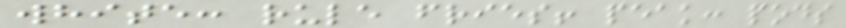white: rule fries! peak: pods
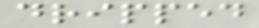dripped
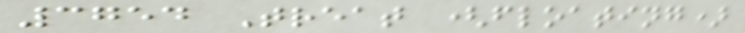3754 Treat (floating)
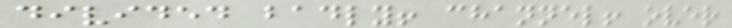divided badly! channel! over
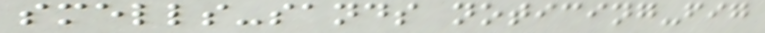smells-sands noticing-fig
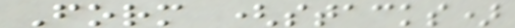Form (stacks)
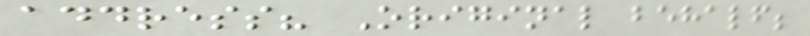address? Original behalf;
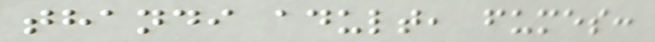thandi adult, fumes:
